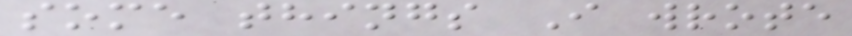some things I wrote
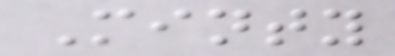Minty
